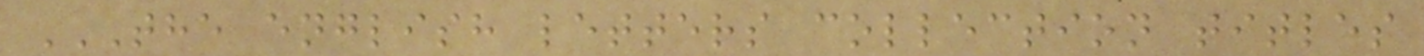THE ENGLISH LETTERS COLLECTION TITLES
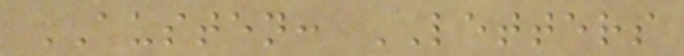AUSTEN: LETTERS
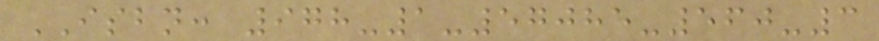ISBN: 978-1-57085-560-3
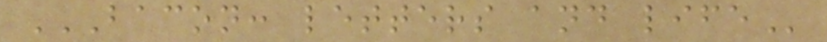BACON: LETTERS AND LIFE
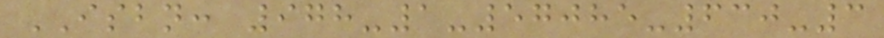ISBN: 978-1-57085-630-3
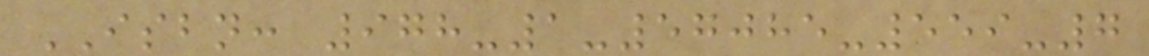ISBN: 978-1-57085-559-7
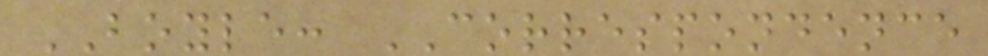BOYLE: CORRESPONDENCE
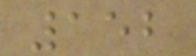152
